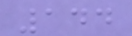144
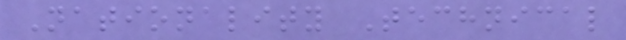Nationality Technical
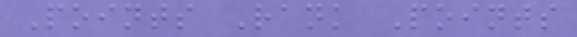Points Rank Points
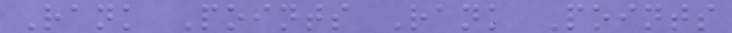Rank Points Rank Points
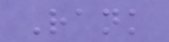Rank
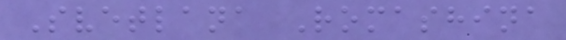Svetlana Romashina
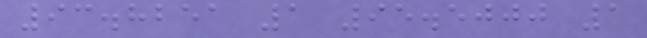93.8251 1 95.5000 1
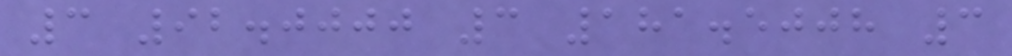3 92.0000 3 181.5008 3
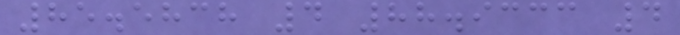85.5838 4 88.9333 4
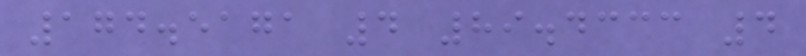174.5171 4 89.4333 4
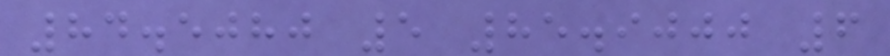84.5080 5 85.9000 6
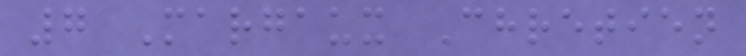7 Margaux Chretien
